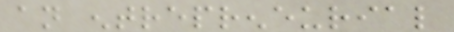an entrepreneurial
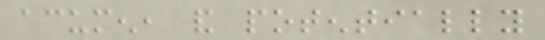acumen, and potentially
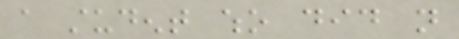a student who did not
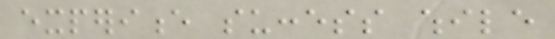experience success while
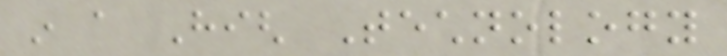in a High Technology
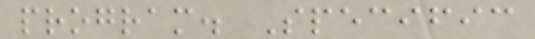program. Specific
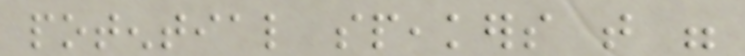potential speakers that were
